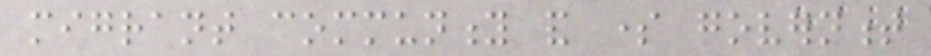migrant community and some government
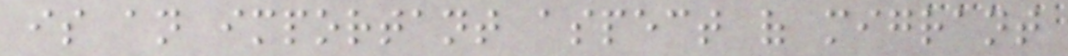is an important aspect of migrant
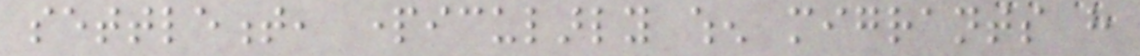settlement, particularly when migrants have
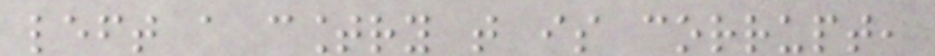left a country that is corrupt,
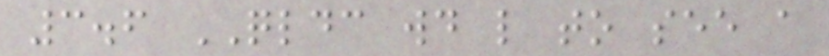3.6 QLDC would like to see a
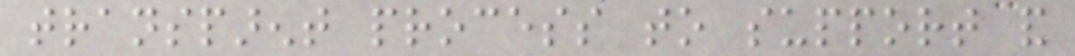transparent process to support and
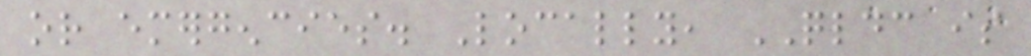or emergencies. Locally, QLDC is
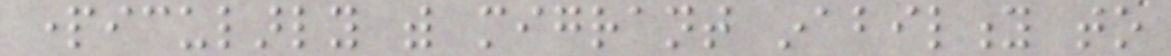particularly with migrant inability to
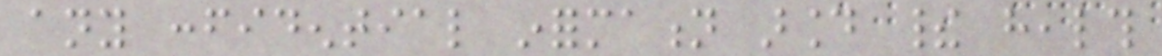any confidential information around their health
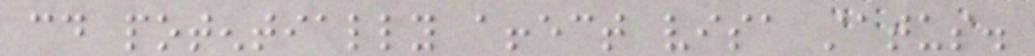could potentially affect visa status.
